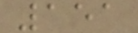151
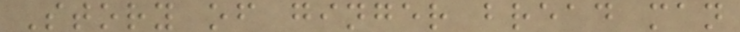Story of ginger bread man
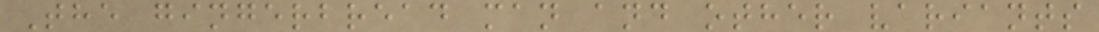The gingerbread man and other variants
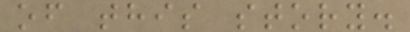of this story.
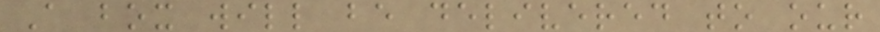A box will be delivered to our
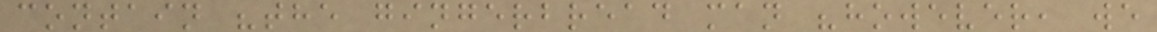contain "the gingerbread man "however, we
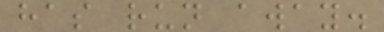has run away.
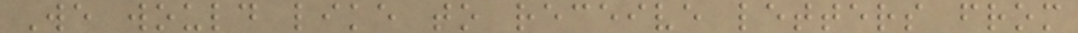We would like to receive letters from
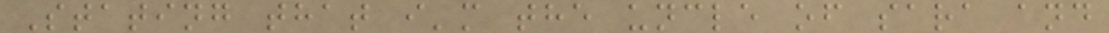Stating that i'm the uncle of sara and
